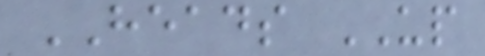HEADS UP
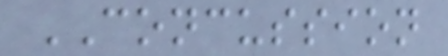CONCUSSION
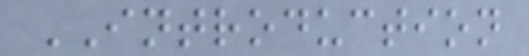INTRODUCTION
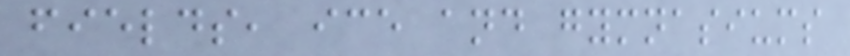fields, ice and gymnasiums
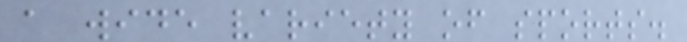a wide variety of sports.
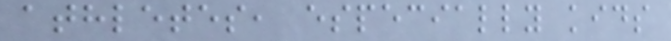athletes, especially kids
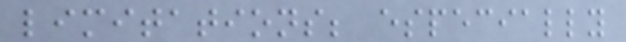limitations; especially
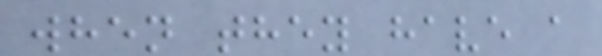when they have a
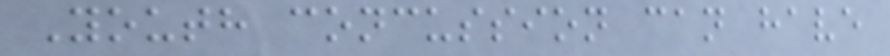Youth concussion can have
